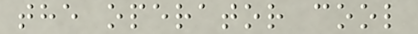the operator cool
